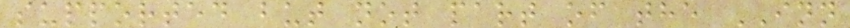supported but not part of the INN
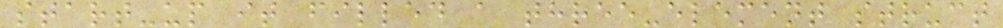start-up it filled a three-element struct
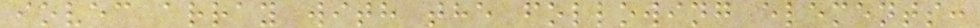iovec array with the following elements:
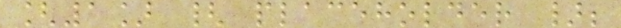[1] { placeholder };
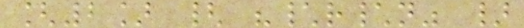[2] { "\r\n" }
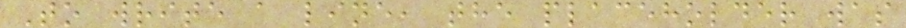To write a line, the placeholder was
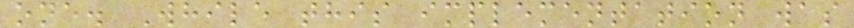one. While this implementation was
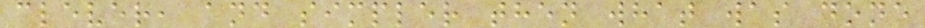clever, and simpler then what was done
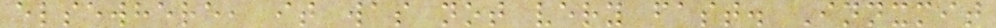elsewhere, it was not very fast. Innxmit
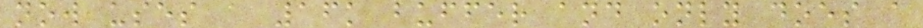now uses a 16k buffer and only does a
